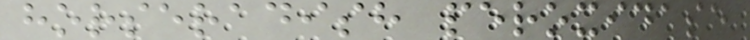horseradish peroxidase
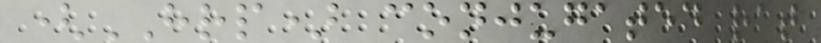(HRP) conjugated rat
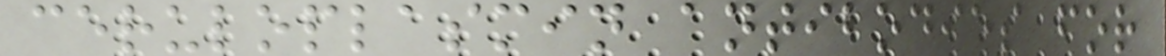ceruloplasmin antibodies for
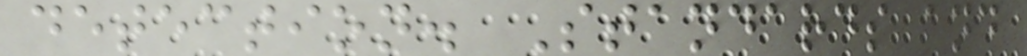detection. Standards and
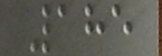185
